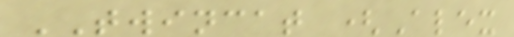TWINCAT (Alex
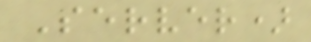Server)
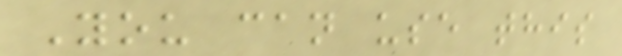You can use this
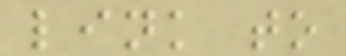link to
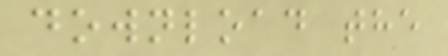download the
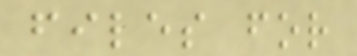files for
